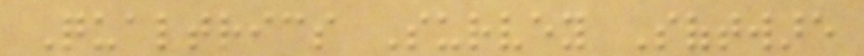Qualtrics Survey Software
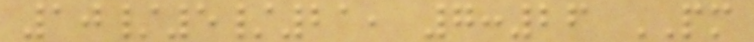10/5/21, 7:26 PM
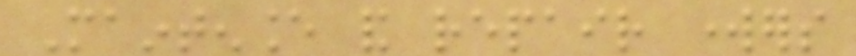Maintenance and repair workers
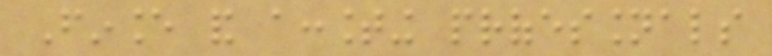Finance and accounting professionals
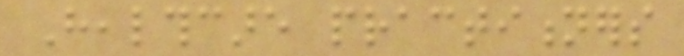Healthcare practitioners
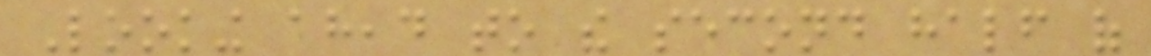Looking ahead to the second half of
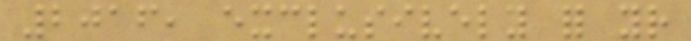2016, exclusively for your
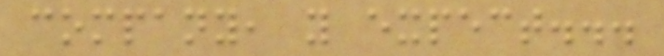company, you expect...
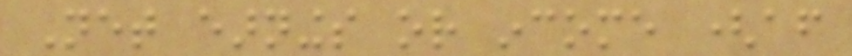Net earnings or income (after
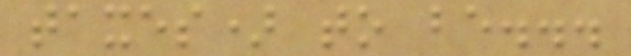taxes) to be...
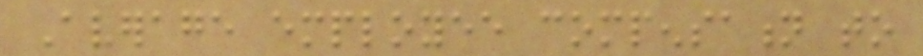Average employee compensation to
